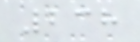238
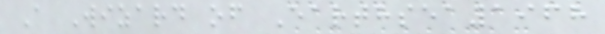A Wizard of Earthsea1968
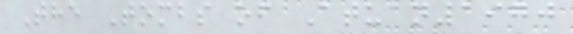The Tombs of Atuan1970
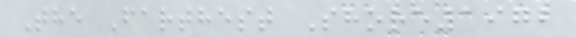The Farthest Shore1972
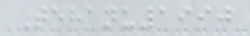Tehanu1990
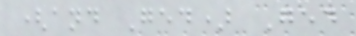(and Ged) Ged
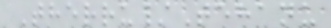Therru/Tehanu
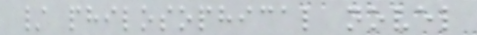/ philosophical novel
